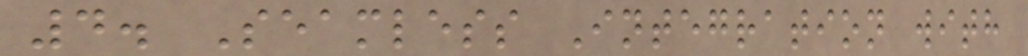4. Seamless Integration with
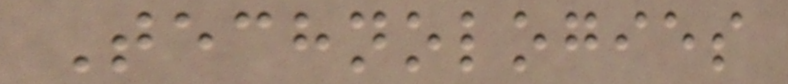Technologies
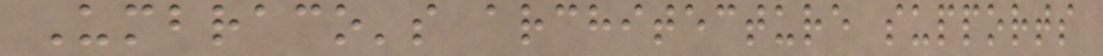Umbraco's architecture supports
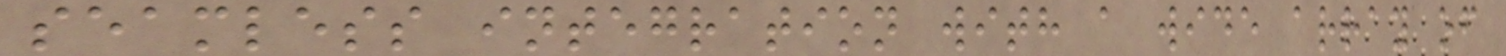seamless integration with a wide array of
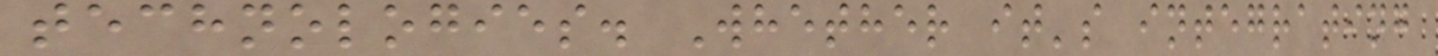technologies. Whether it's integrating
